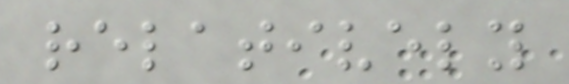relatively
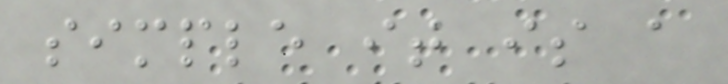simple it is a
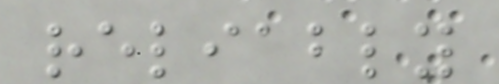reliably
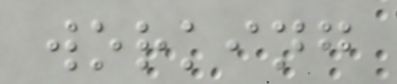working
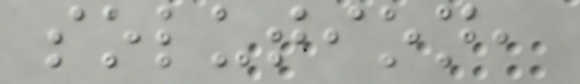solution,
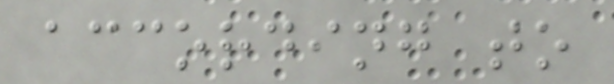according to
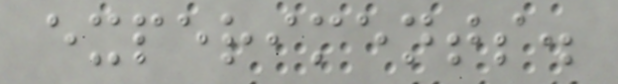experiments.
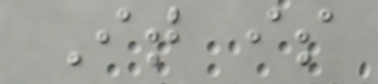It is
